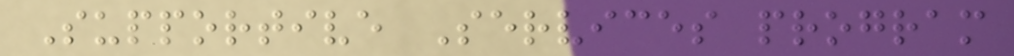Supportive Services program
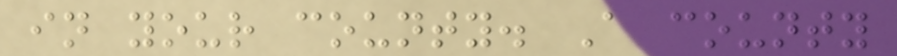in your county. A county
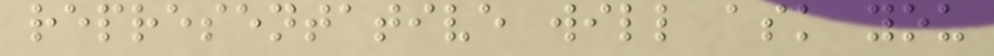representative will ask you
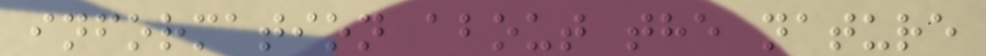information about the nature
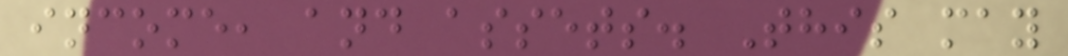income, and assets. This may
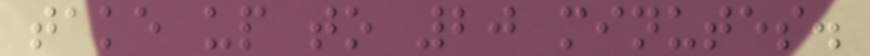take up to 20 minutes.
